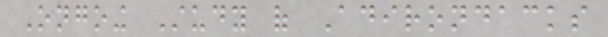Ongoing Study of Adirondacks
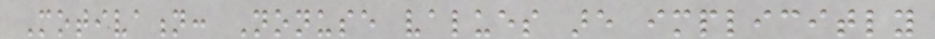Motivation: Nonuse values are implicitly
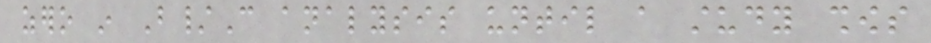zero in B/C analysis until a study shows
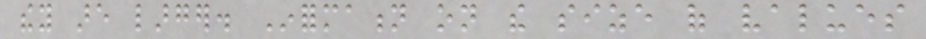they are larger. Information on the size of values
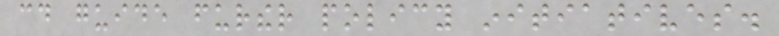could guide further policy initiatives.
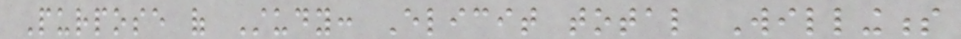Purpose of Study: Elicit total Willingness
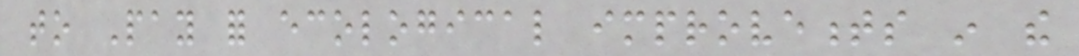to Pay for ecological improvements in the
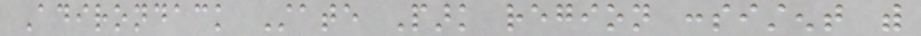Adirondack State Park region consistent with
